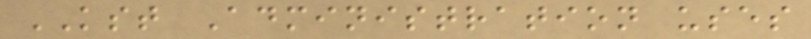KST Administration uses
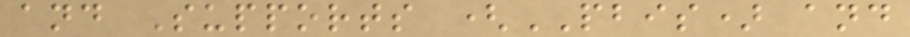and Supports (PBIS) and
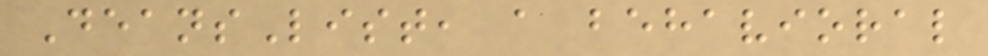DeansList, a behavioral
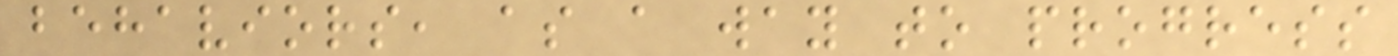behaviors, as a way to progress
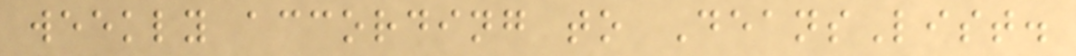weekly according to DeansList.
